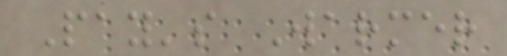Pay's Warmer
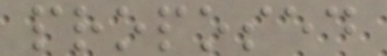proposed
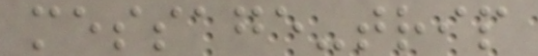message-trip
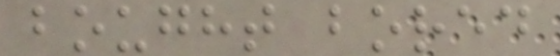bought bored
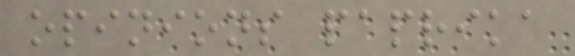opinions paprika
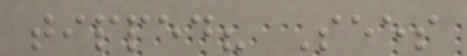tipped? Sees
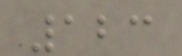123
